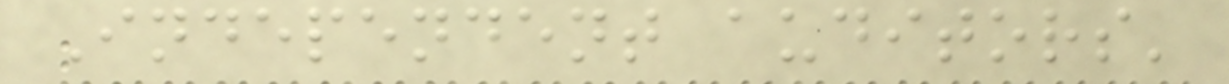Independent auditors'
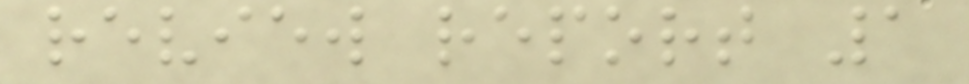review report 1
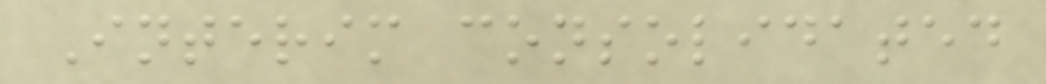Interim consolidated
